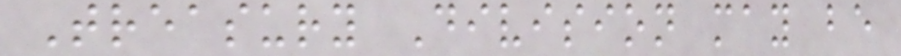Treasury Division may be
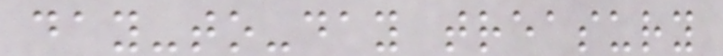day-to-day treasury
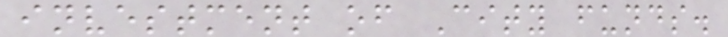investment of City funds.
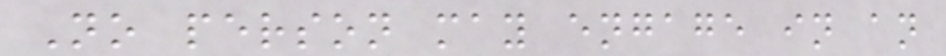No person may engage in an
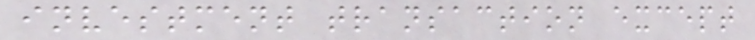investment transaction except
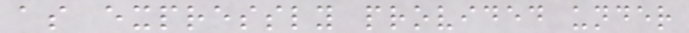as expressly provided under
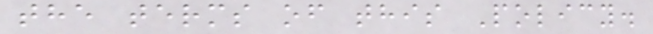the terms of this Policy.
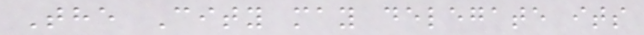The City may delegate its
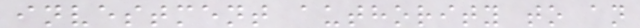investment authority to an
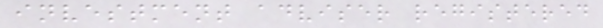investment adviser registered
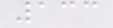133
